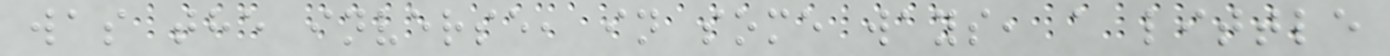was the inverse, in some ways, a little
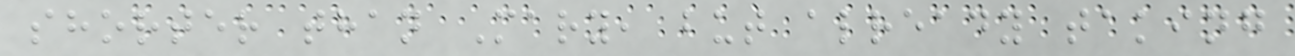shorter than Mary, but already taking
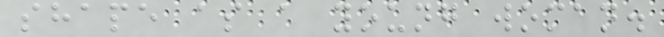shape as a young woman.
